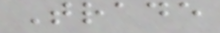Trade
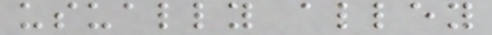usually alley
